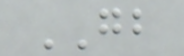GB
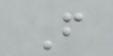F
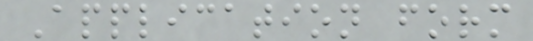Application form
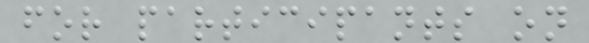for participants on
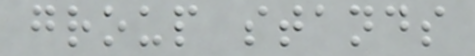group stands
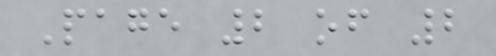Page 2 of 2
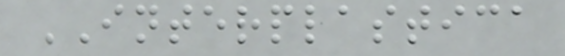INTERPLASTICA
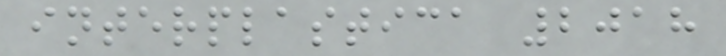interplastica 2018
